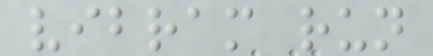vibram run
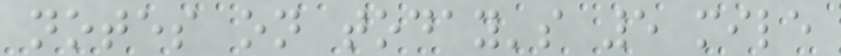notes on today's 5 mile
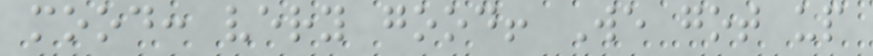mood: very good! We got up
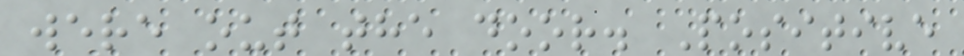were out the door. Positive
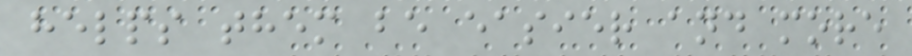helps them be easier and more
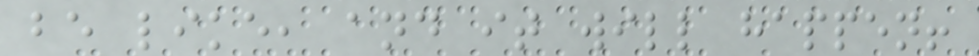be like, and it will happen!
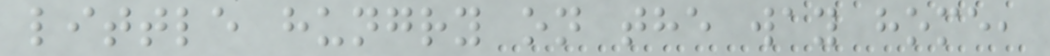little hungry on the way home,
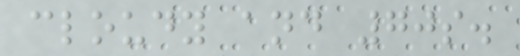cloudy and 70s.
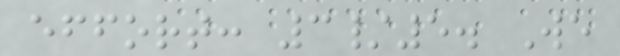effort: 3/5. We
